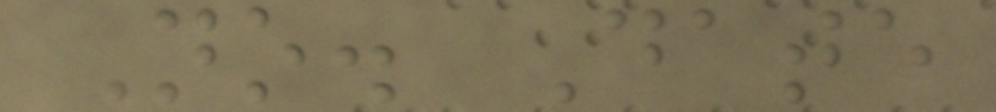No. Date
